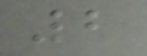2
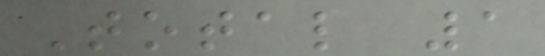Total 1
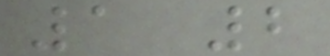1 2
